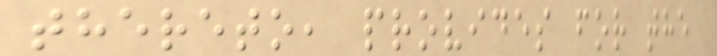thereto, provides for the
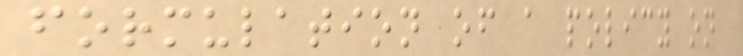formulation of a policy on
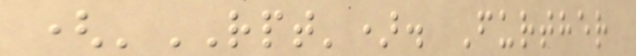('RPT'). Further
